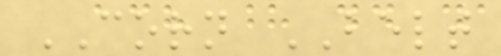CORN BELT
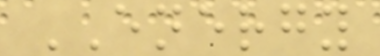ENERGY
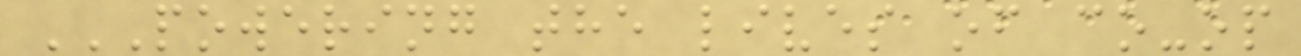POWERING THE LIVES OF CO-OP
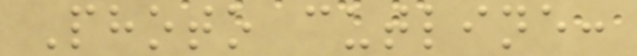Photo cutline:
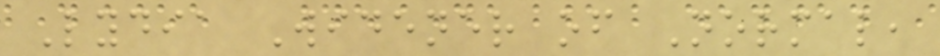Lydia Widener of Normal,
